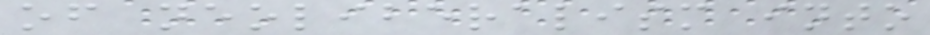of neoliberalism into
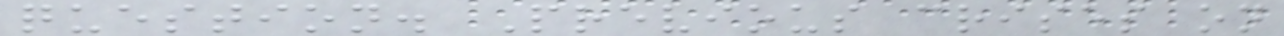question. Previous crises on
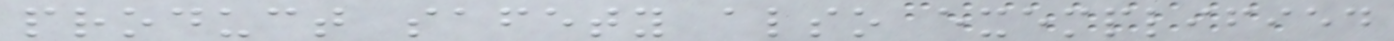product safety also exemplified
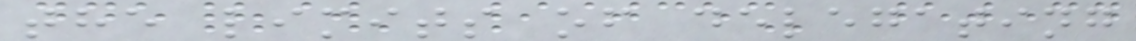the limits of delegating
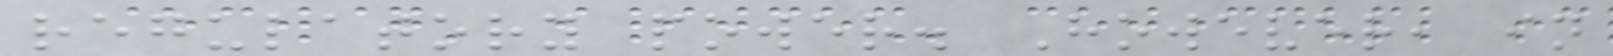regulatory power. However, in
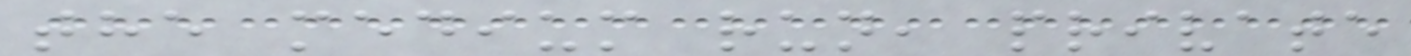the medium run, private
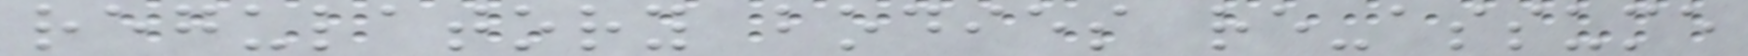regulatory bodies re-assume
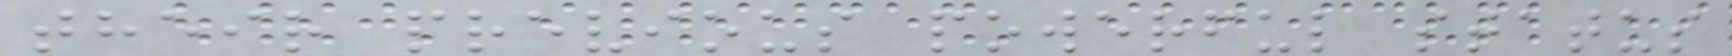their previous powerful status
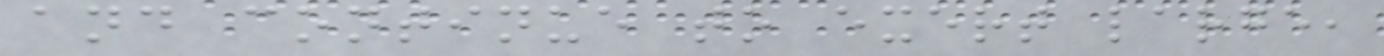and continue to exert large,
